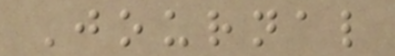Journal
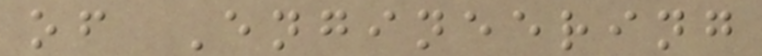of Engineering
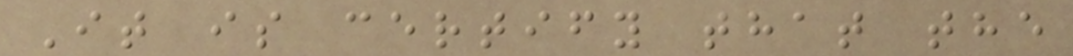It is certify that the
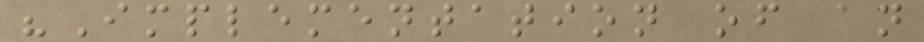"Implementation of an
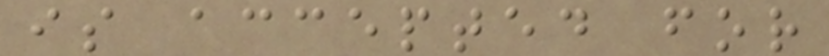is accepted for
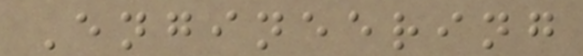Engineering
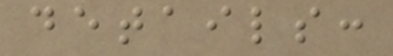details:
